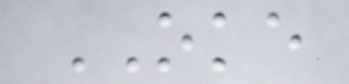OKE
